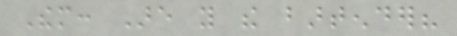Them: Are you the bartender?
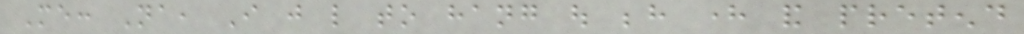Me: Na, I just like to hang out behind here and pretend
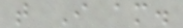that I am.
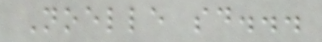Noelle said...
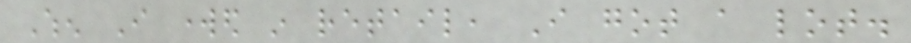When I worked in retail, I got a lot.
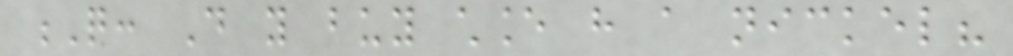Q: Do you buy chance have a nickel?
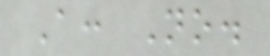A: No.
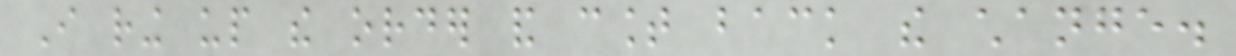I ring up the order and count back the change.
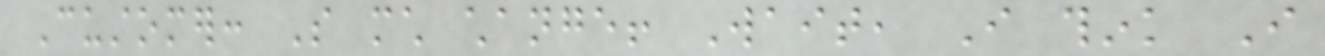Customer: So much change! Wait, I think I
